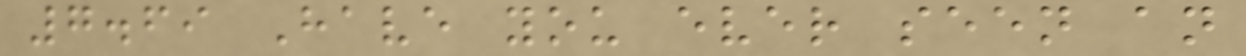7.69 Have you ever seen an
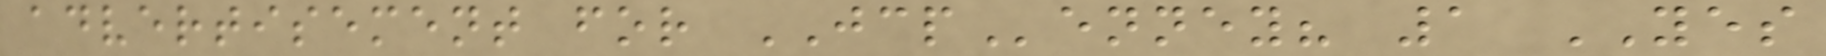advertisement for JCPenney? 1 YES
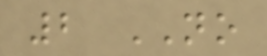2 NO
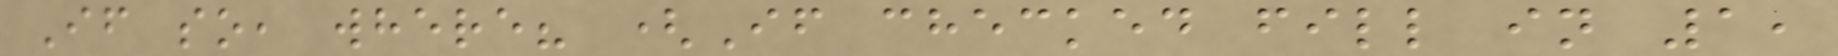If so, where? (If checked fill in 1,
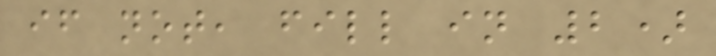if not, fill in 2)
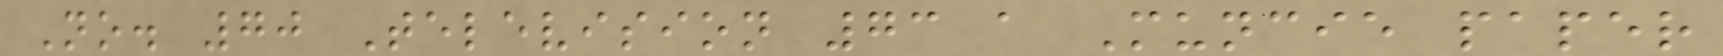No. 70 Television 73 a Muncie paper
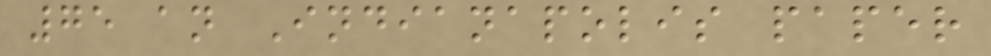75 an Indianapolis paper
